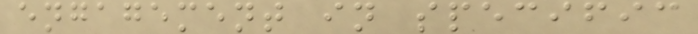engagement in specific
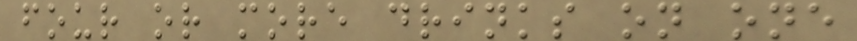four or more drinks on one
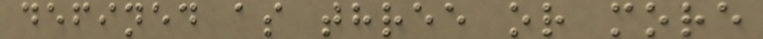defined as three or more
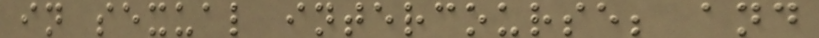in sexual intercourse; and
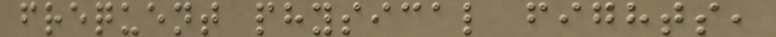frequent physical fights,
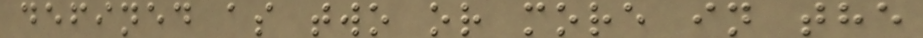defined as two or more in the
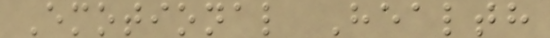Emotional Health
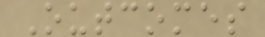Outcomes
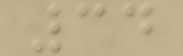34
